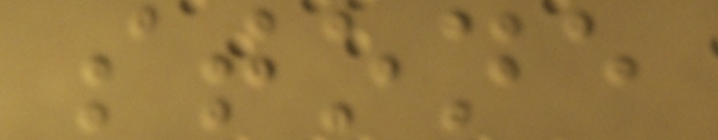stone
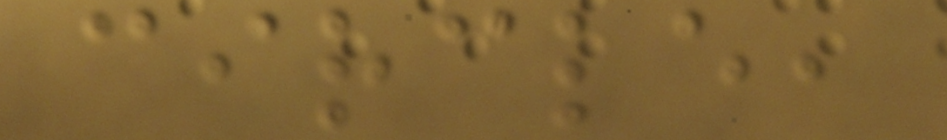circle,
